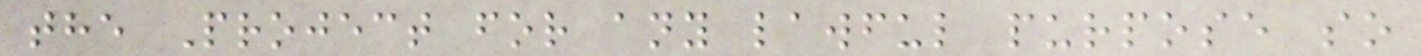the Project for any lawful purpose so
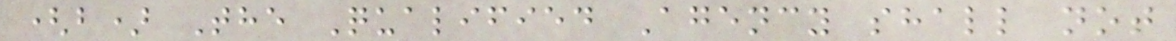(b) The Qualified Agency shall not
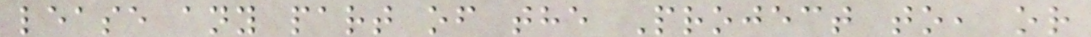lease any part of the Project to, or
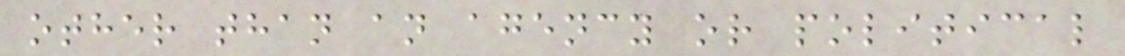other than an agency or political
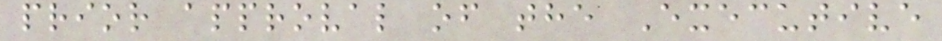prior approval of the Executive
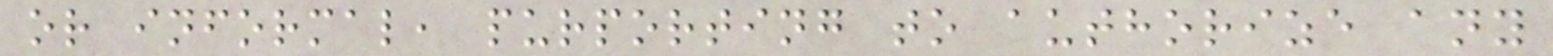or informal, purporting to authorize any
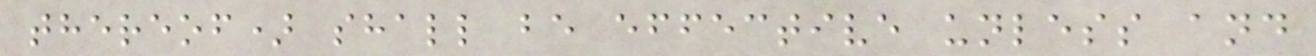thereof) shall be effective unless and
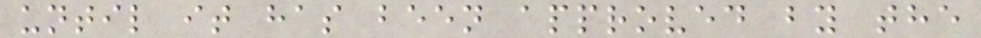until it has been approved by the
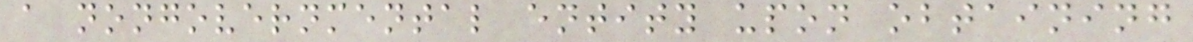a nongovernmental entity upon obtaining
